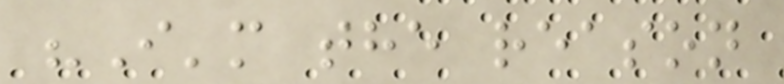"I'm the reason
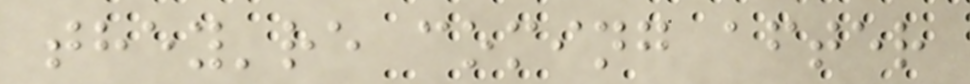they're coming after
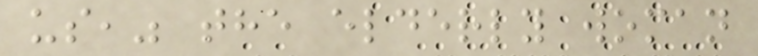us," the elderly woman
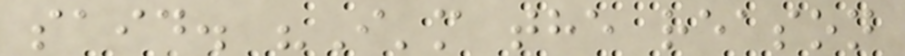said. "I'm the reason
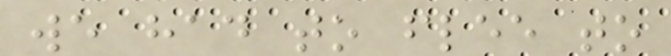we had to flee to
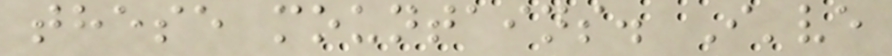these mountains. I've
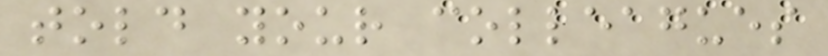told your colleagues
